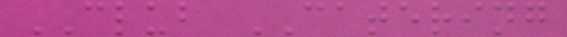CLUB CATERING
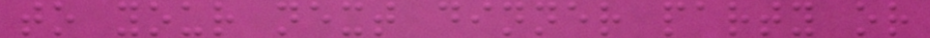to your next dinner party or
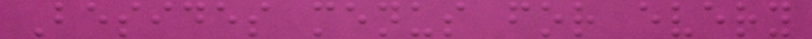Besides menus for every
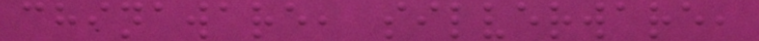chinaware, silverware,
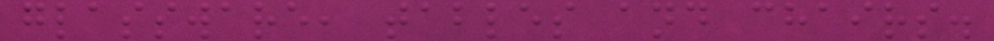glassware, tables and chairs.
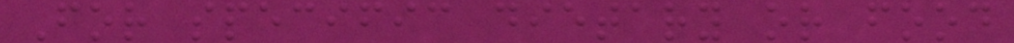For specific dietary or food
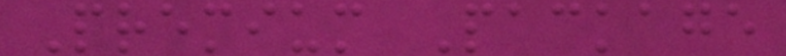Premium Package
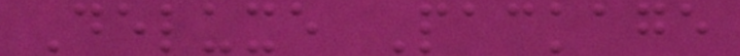Deluxe Package
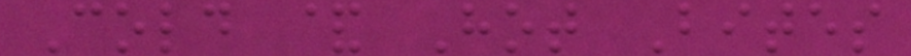Cold & Hot Bites
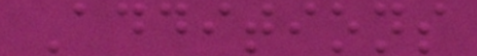Additions
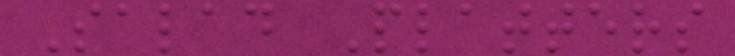Salad Platters
